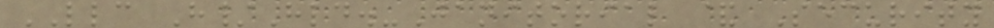LLC H/Hld.-Janitorial & Security
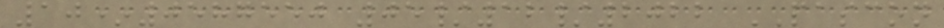10*0587550 05/12/2022 PASCON
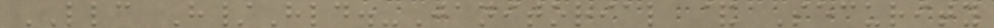LLC H/Hld.-Janitorial & Security
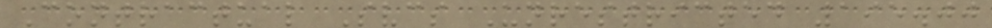Contractual Svcs Unrestricted 195.00
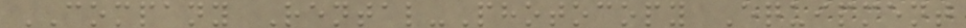COMPANY Rental-Photocopy Equipment
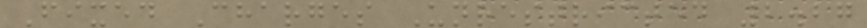Fixed Charges Unrestricted 2.27
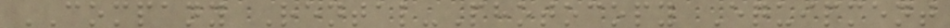COMPANY Rental-Photocopy Equipment
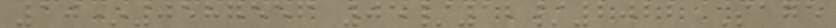10*0587556 05/12/2022 Sage
